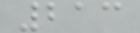213
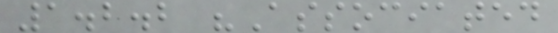1.2.2 "Associated
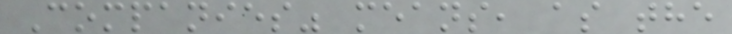Companies" means, as the
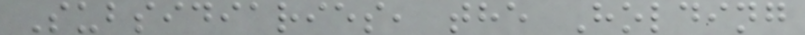Subsidiaries, the Holding
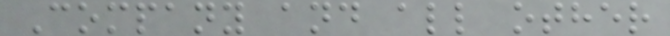Company and all other
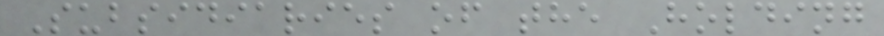Subsidiaries of the Holding
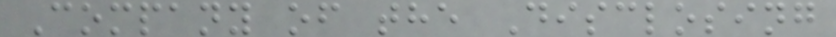Company of the Disclosing
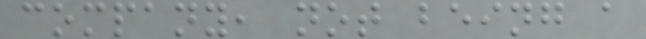company, not being a
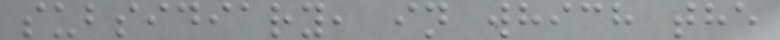subsidiary, in which the
